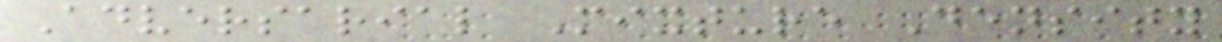Adversarial Mixture Density
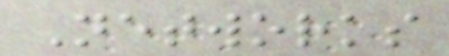Networks
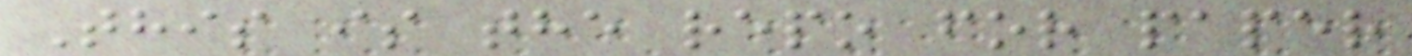This is the repo for paper
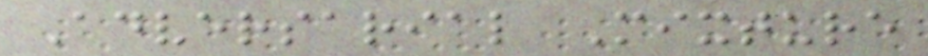Adversarial Mixture
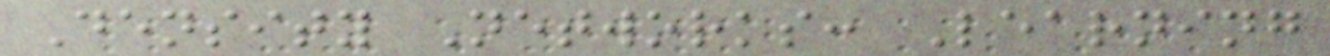Density Networks: Learning
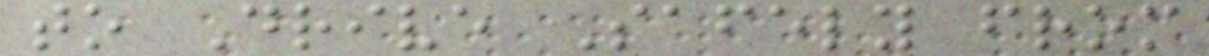to Drive Safely from
